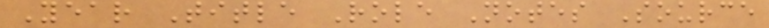Year Title Role Notes Source
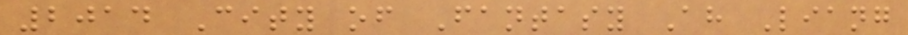2014 City of Fantasy Ah Liang
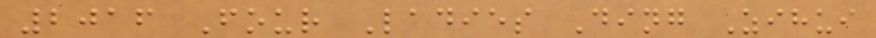2016 Four Ladies Ding Zihui
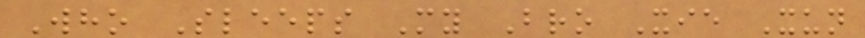Who Sleeps My Bro Xie Xun
